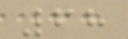68
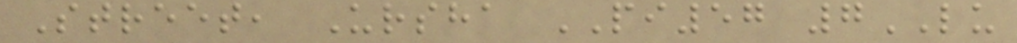Street, Ursha PI57 7LU
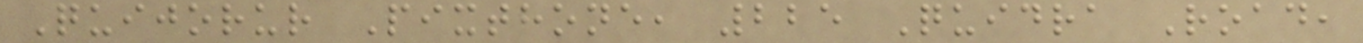Quijorur Pixthone, 225 Quidra Road,
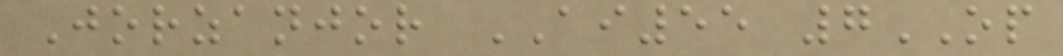Jorzanjor AI55 7OP
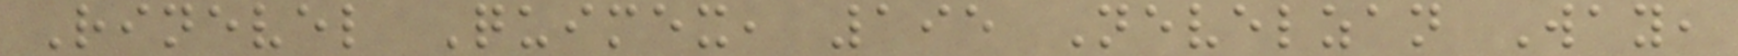Rinevel Quimex, 195 Nevelzan Way,
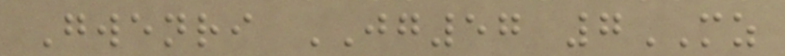Gwenri JG57 7MZ
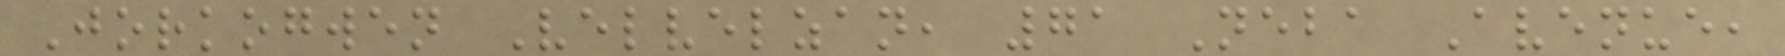Jorkogwen Velvelzan, 71 Neba Avenue,
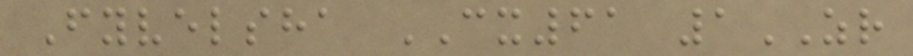Fyvelsha CX61 1ZR
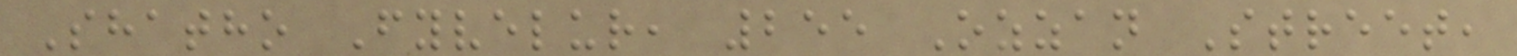Shatho Fyvelur, 255 Ozzan Street,
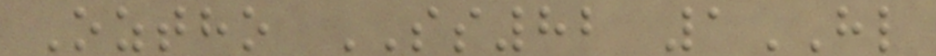Oztho SS82 1HL
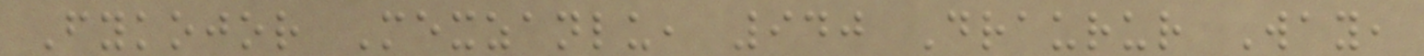Fykojor Mexzanlu, 940 Draurur Way,
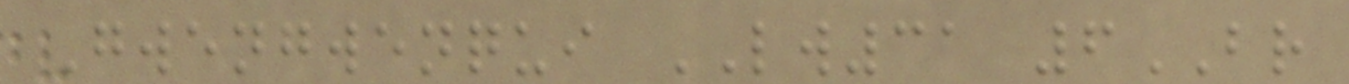Gwengwenqui LW31 6BR
